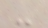-
